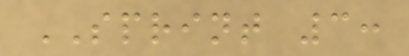SPRINT 3:
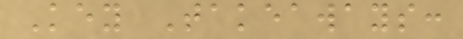Key Takeaways:
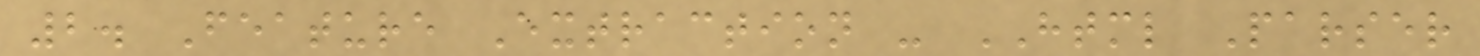2. Feature Extraction - HTML Parser
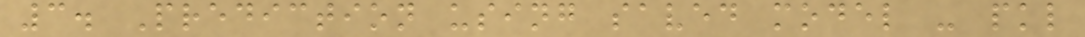3. Prediction using saved model - pkl
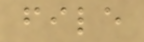file
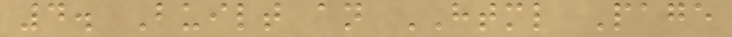4. Built an HTML Page
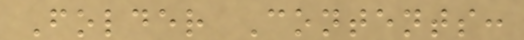Folder Contents:
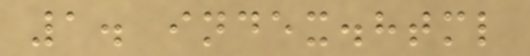1. index.html
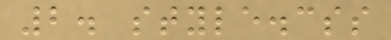2. style.css
